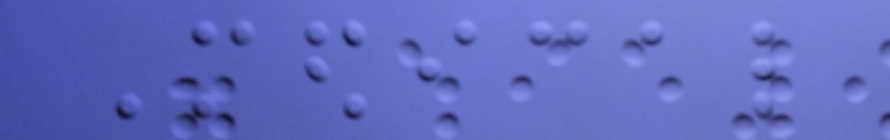Medical
